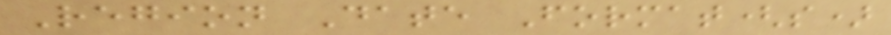Region Date Format(s)
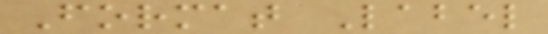Format Label
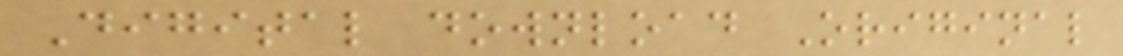Digital download Original
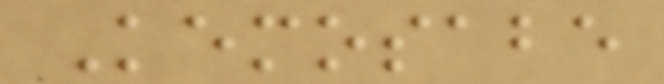Kemosabe
